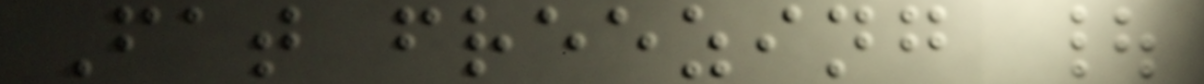Fat freezing |
